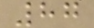87
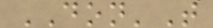DON'T
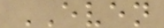EVEN
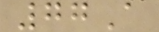77A
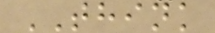THINK
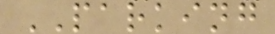PARKING
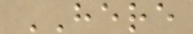HERE
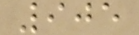905
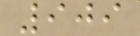909
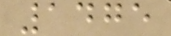1475
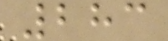283
